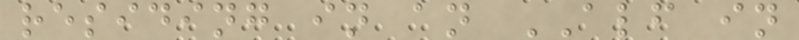residing in an ALF in
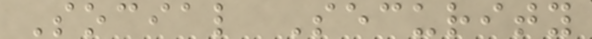Social Security
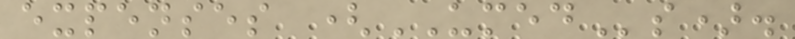expenses (UMEDs).
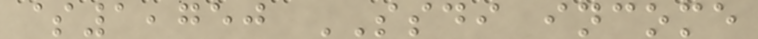$1,750 SSDI income
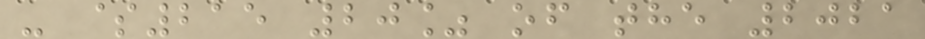- $215 20% of the 2021
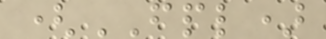(FPL)
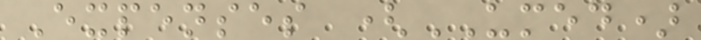Expenses (UMED)
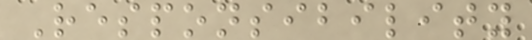Responsibility
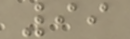99
